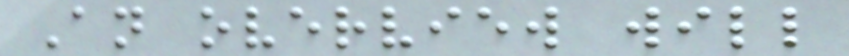An overview will
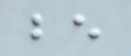be
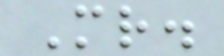Mr.
